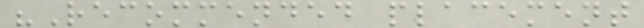"Recommended placement
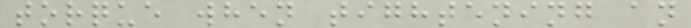torque when tightening an
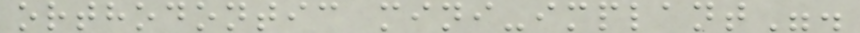orthodontic mini-implant".
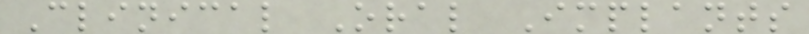Clinical Oral Implants
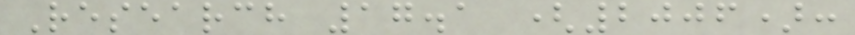Research 17.1 (2006):
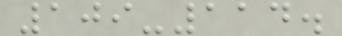109-114.
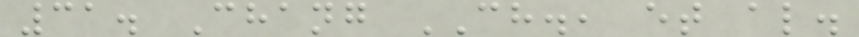31. Chang CH., et al.
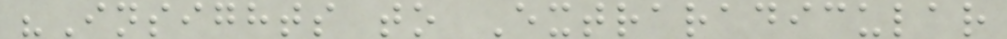"Insights to Extraradicular
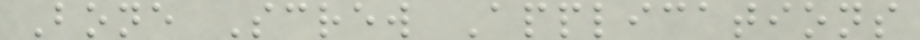Bone Screw Applications
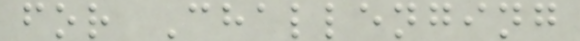for Challenging
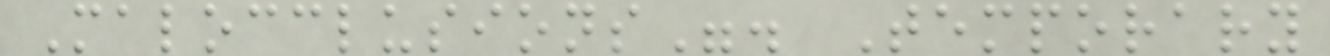Malocclusions". Temporary
